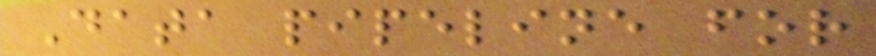Data pipeline for
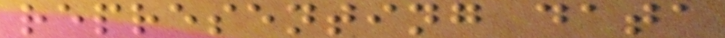representing data
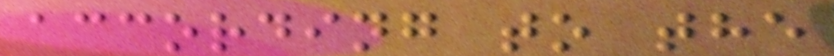according to the
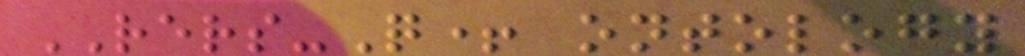RERS-Q+ ontology
